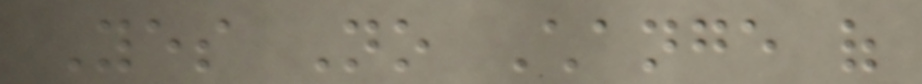Yes No Change of
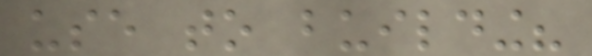use to building?
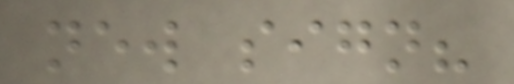new sign?
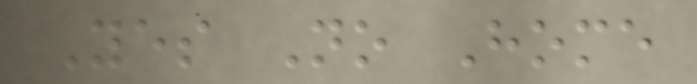Yes No Home
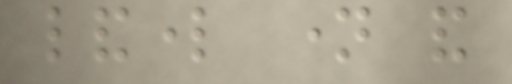landlord name and
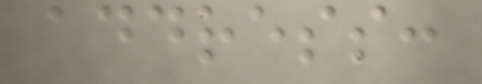address:
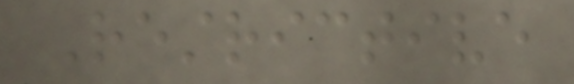Restrictive
